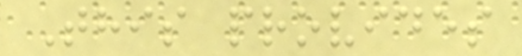This provides
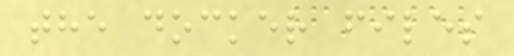the docker files
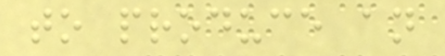to produce an
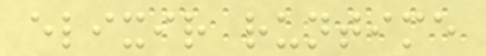elixir runtime
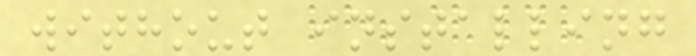without installing
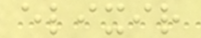elixir
